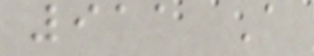911 A
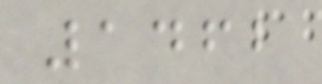1462
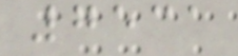7531
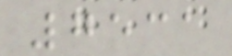7531
